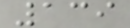139
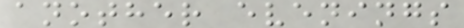another evenings
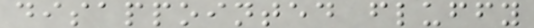disappointed fluffy
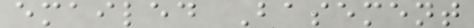emailed Basement
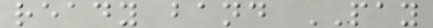ready band PAY
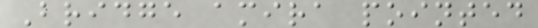Bridge amira pointed
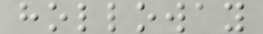holloway
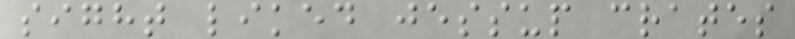sight liked jessup crates
